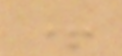+
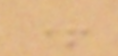+
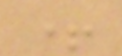+
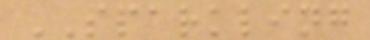SPARKLING
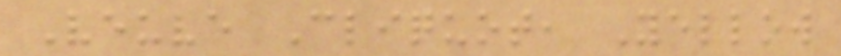Veuve Cliquot, Yellow
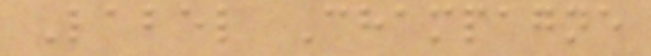Label Champagne
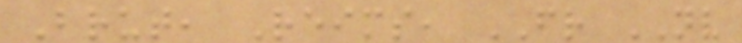Brut, Reims, FR NV
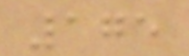175
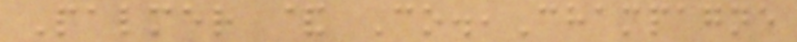Palmer & Co.,Champagne
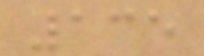135
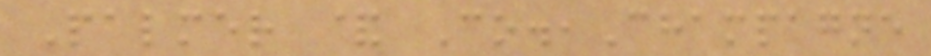Palmer & Co.,Champagne
